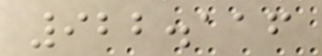922.116
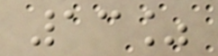13%
